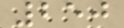250
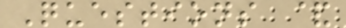Questions &
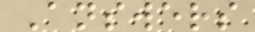Answers
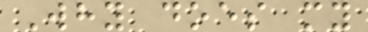Why does my
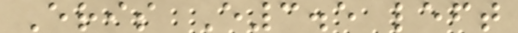Eris E3.5 left
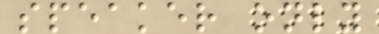speaker only
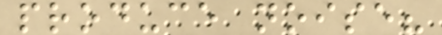produce noise?
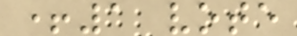+1 vote
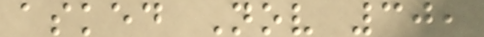asked Nov 30,
